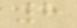8
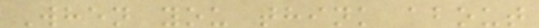When you think about
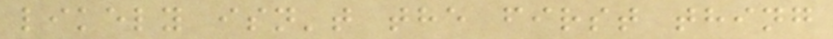likely isn't the first thing
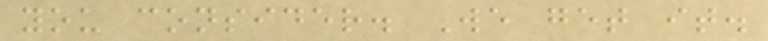you consider. We get it.
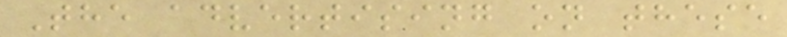The advertising on these
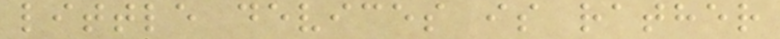little devices is rather
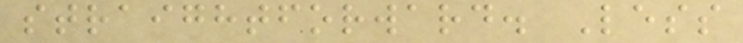straightforward. Less
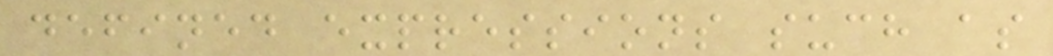defined expressions such as
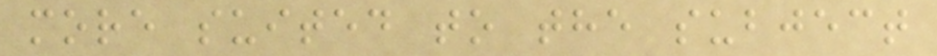more suited to the subject
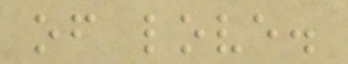of love.
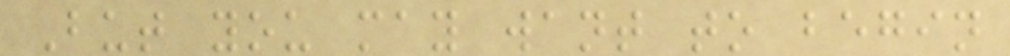But you may want to begin
